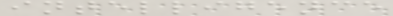intelligence
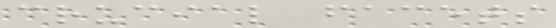crucial facets
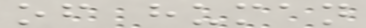of human
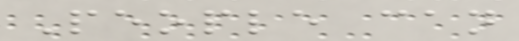People can
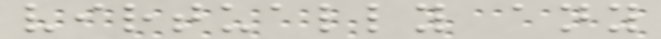virtually any
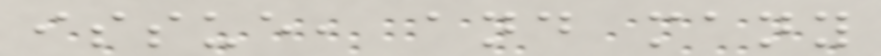issue, and many
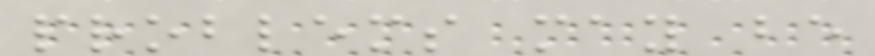problems may be
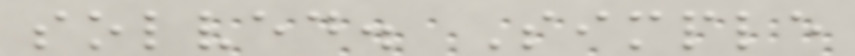solved. Simple
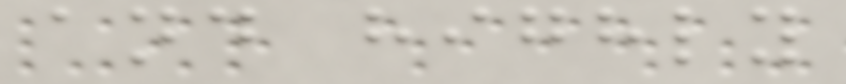and highly
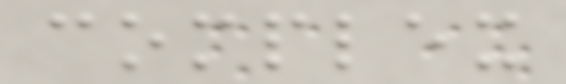complex
